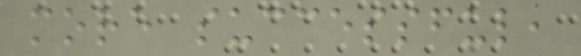more successful,
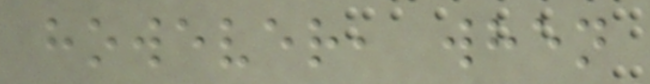however, when
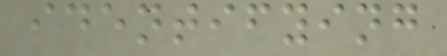identifying
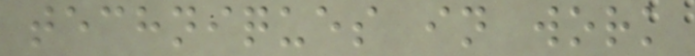techniques in work
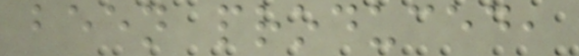been produced,
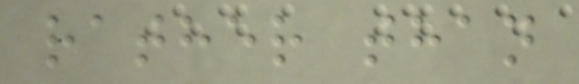rather than
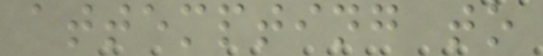attempting to
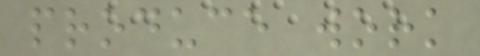produce work
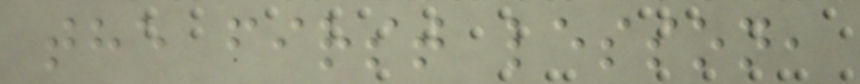the first lesson,
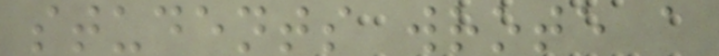students wrote a
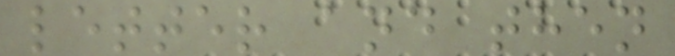letter and then
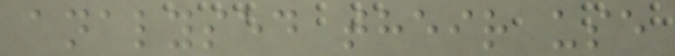analysed their use
